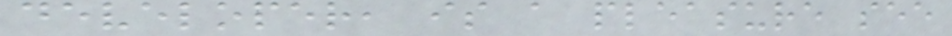developer, is a pleasure see
